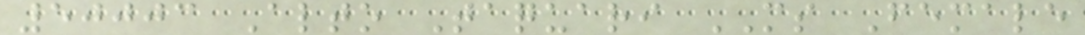50003 Alto Taquari MS Female
